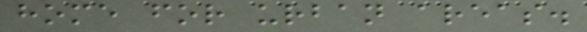home for urban areas.
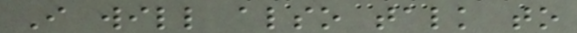I will also talk to
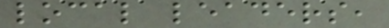local leaders,
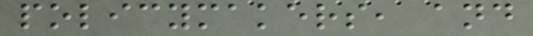policymakers, and
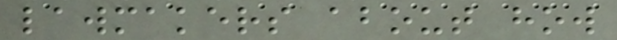lawmakers about how
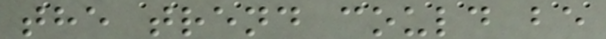the trend could be
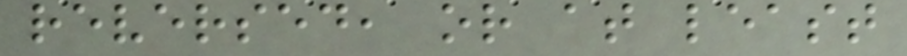reversed, or at least
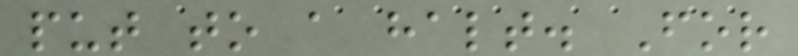put to a halt. For
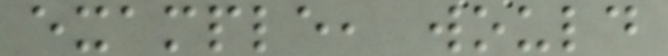example, would
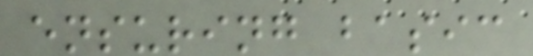ensuring basic
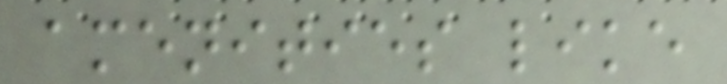amenities like
